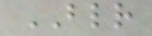BLR
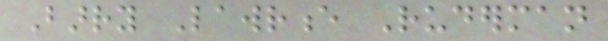Barry Lawrence Ruderman
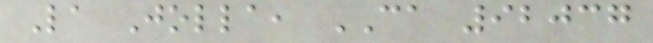La Jolla, CA 92037
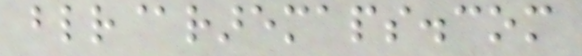blr@raremaps.com
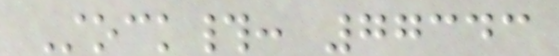Stock#: 77343
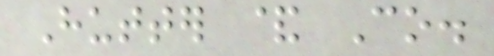Hutter & Co.
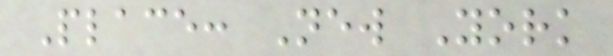Place: New York
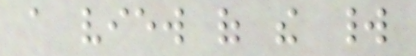a view of the world
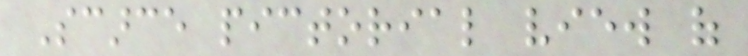Scarce pictorial view of
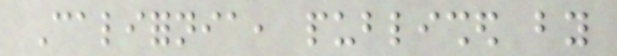California, published by
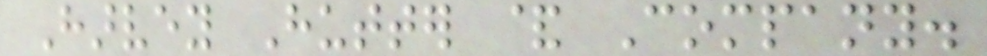Harvey Hutter & Company.
